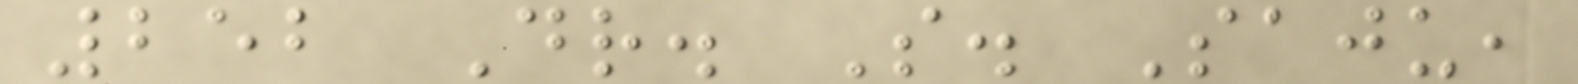252 Dr. S. Saju,
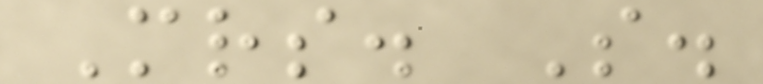Mrs. S.
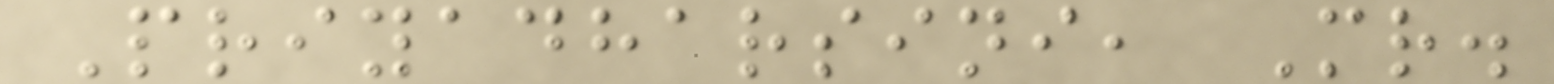Priyadharsini, Mr.
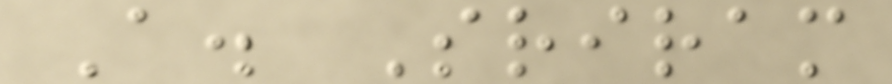A. Sriram
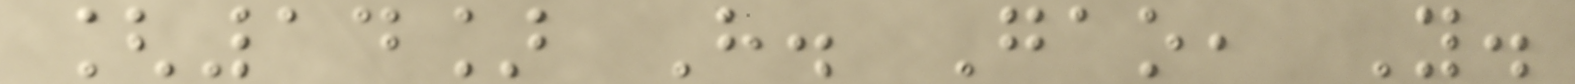[14] H. Gao, Y.
